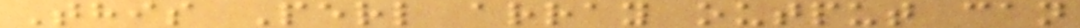This Perl array output can
